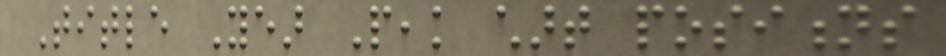Title Year Peak chart positions
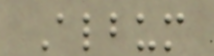Album
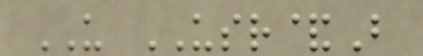US USR&B
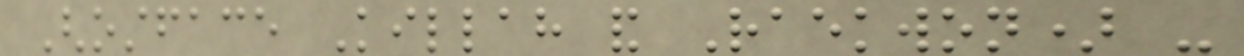Ghostface Killah and Raekwon) -
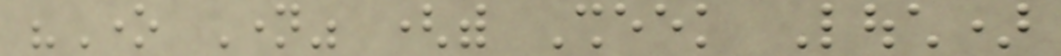"One Name" (with Sheek Louch)
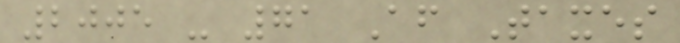2005 - 71 After Taxes
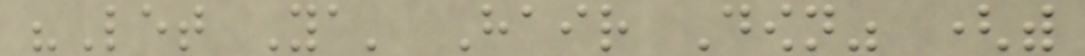"Let Ya' Hair Down" (with
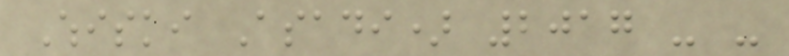Whiski Asadi) 2017 - -
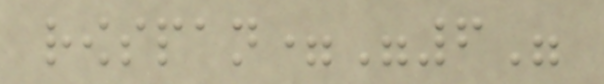rowspan="6"
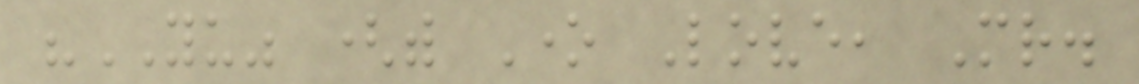"YU" (with One Love, Mr.
